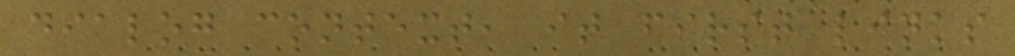dialog context, it first links
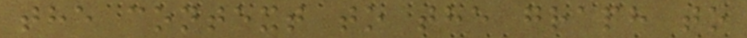the context to the graph to
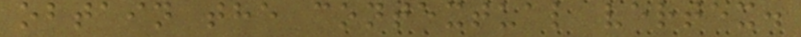obtain the contextual vertex.
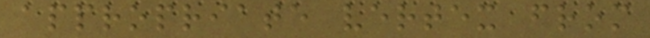appropriate vertex from
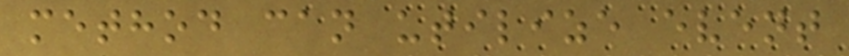method can utilize event
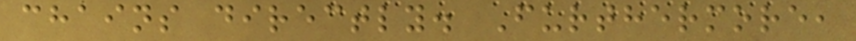chains directly. Furthermore,
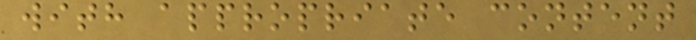with appropriate content
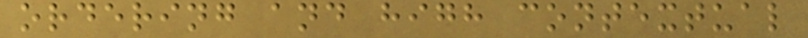ordering and high contextual
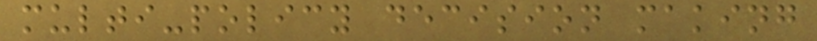multi-policy decision making
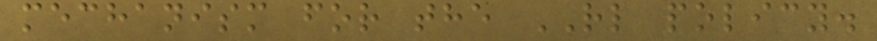mechanism for the RL policy.
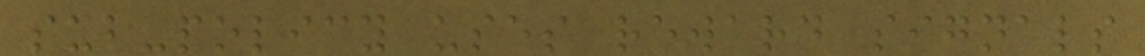sub-policy uses reward signals
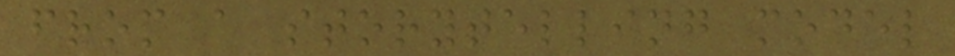from a storytelling model
